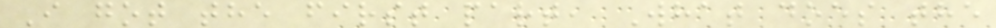I got the first part, What does the
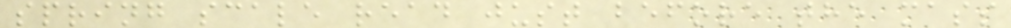spring scale read just before the mass
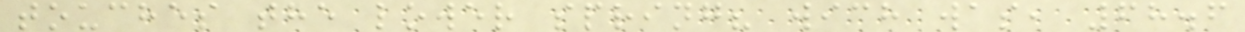touches the lower spring? wich was, 68.6
